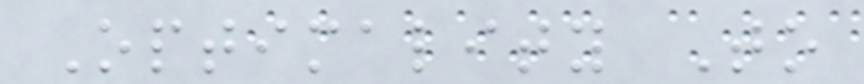Optimality To
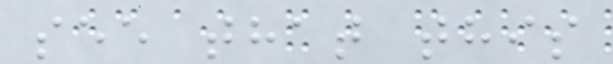see that this
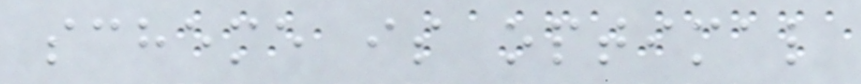scheme is optimal
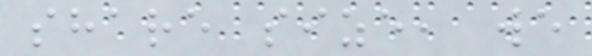share size, we
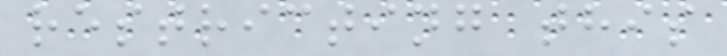restricting this
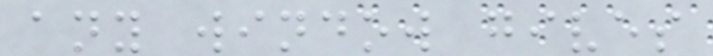any window gives
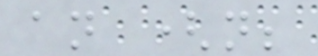an (n;
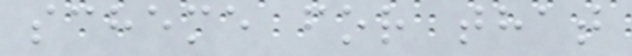scheme for that
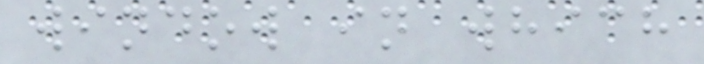window in which
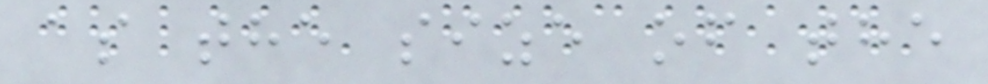as the size of the
